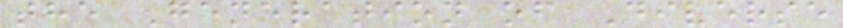the Generation of Diverse
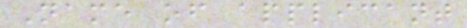Name of applicant
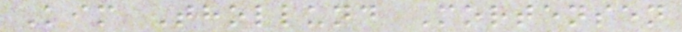Kim Thollund Mortensen
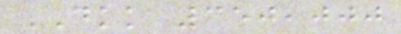DKK 350,000
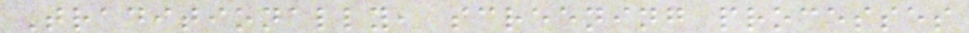Traditionally, screening processes
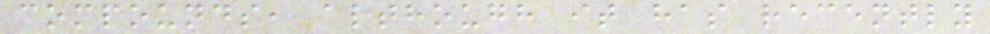compounds, although it has recently
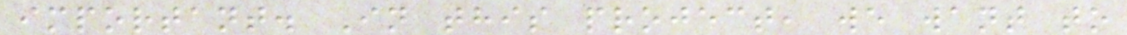important. In this project, we want to
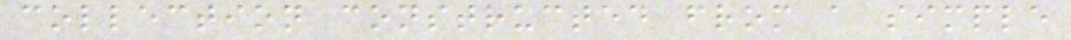collection constructed from a simple
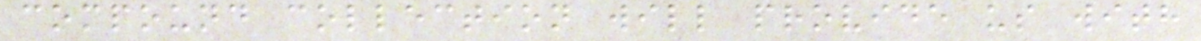compound collection will provide us with
